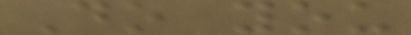Do you
